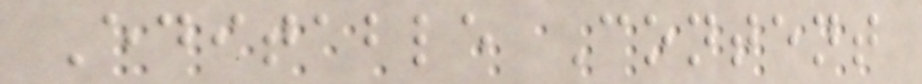Editable Content
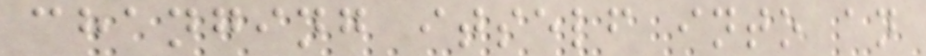changing itself into an
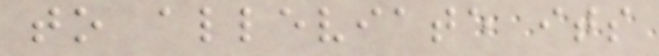to alleviate its
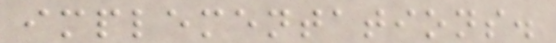implementations.
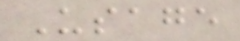Usage
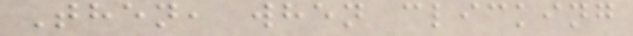Then, when clicking
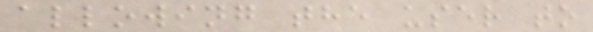allowing the user to
